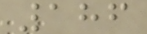186
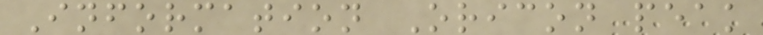Information Oricon peak
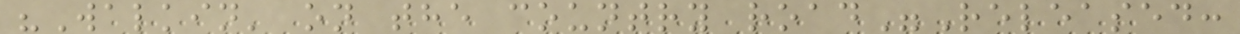"Walkin' on the country road"Released:
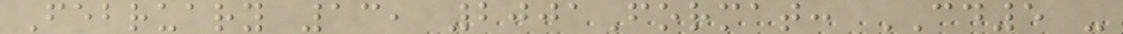February 13, 2001Format: CD5 -
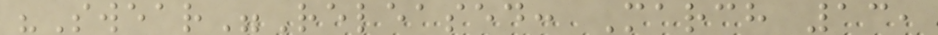"Swear"Released: March 13,
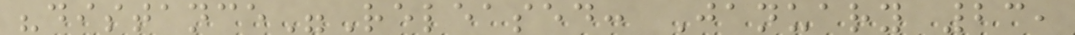"distance"Released: January 23,
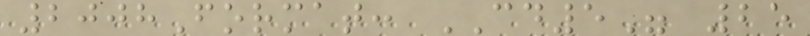2008Format: CD5" 25
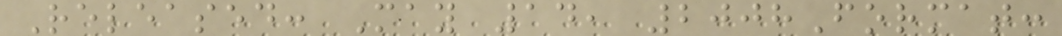Released: May 14, 2008Format:
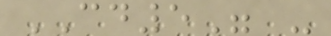CD5" -
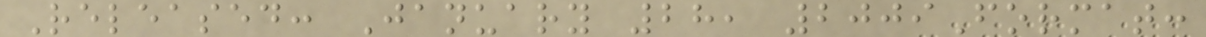Released: January 28, 2009Format:
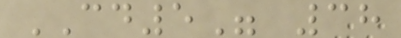CD5" 38
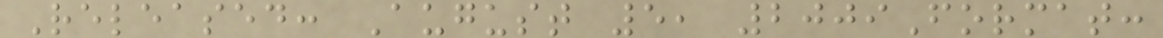Released: August 5, 2009Format:
